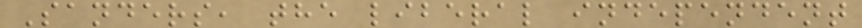Sanders, the liberal independent
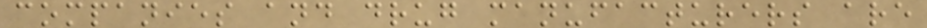companies and drug manufacturers are
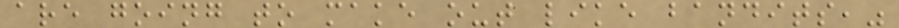are going to make out like bandits,"
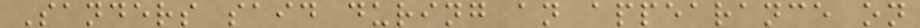Sanders said during an appearance on
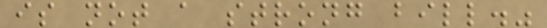is not a strong bill."
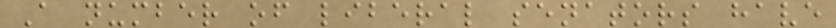A number of liberal senators have
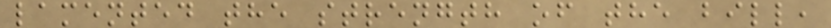lamented the strength of the bill,
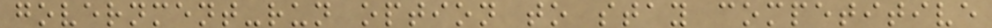government-run option to stay competitive
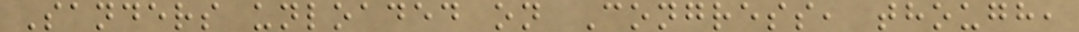Sanders unloaded on Congress, though,
